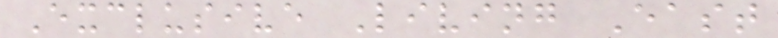Exclusive Living East
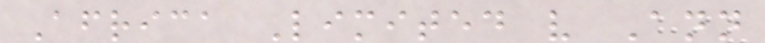Africa Limited v Ann
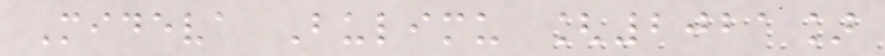Mideva Bulimu [2021]
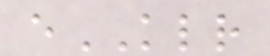eKLR
